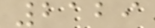2129
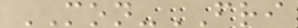MON-FRI
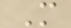M
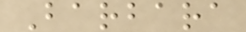Barbara
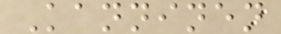Kanninen
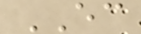EC
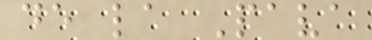de la Pava
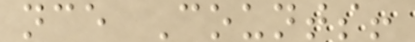nce Counts!
